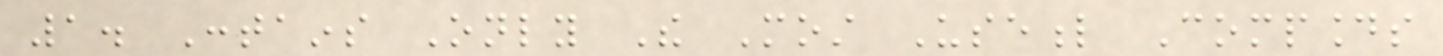1. Contains Only The Most Useful Compounds
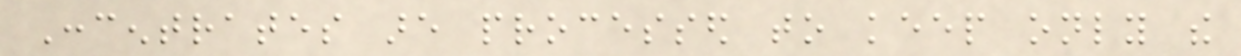Concentrates are processed to keep only the
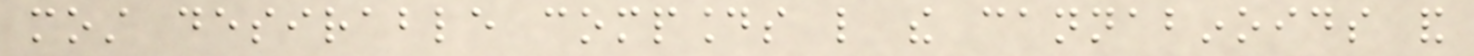most desirable compounds like the cannabinoids and
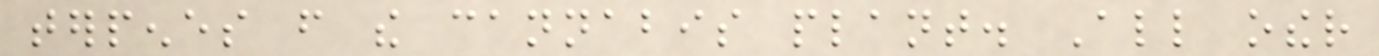terpenes from the cannabis plant. All other
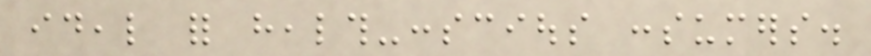ideal for health-conscious consumers.
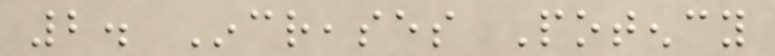2. Increases Potency
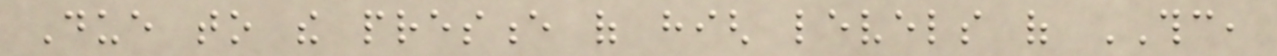Due to the presence of high levels of THC,
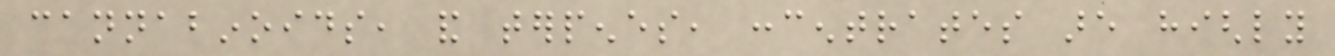cannabinoids, and terpenes, concentrates are highly
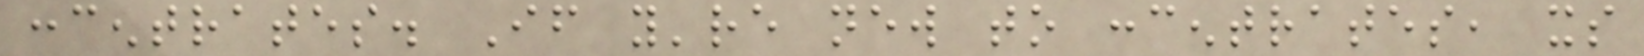concentrates. If you're new to concentrates, its
